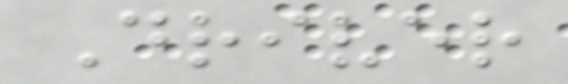Driver
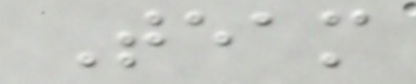Team
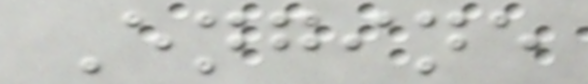Engine
